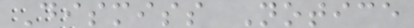Dismiss Notice
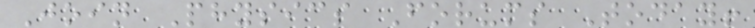Join Physics Forums Today!
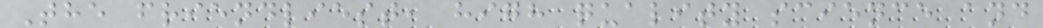The friendliest, high quality science and
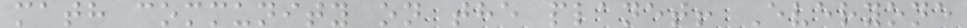math community on the planet! Everyone
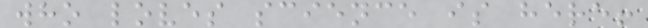who loves science is here!
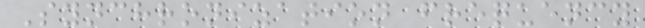Synchronization frequency
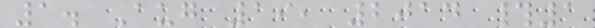1. Aug 19, 2014 #1
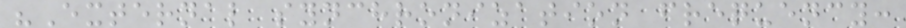"External synchronization frequency:
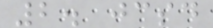2. jcsd
